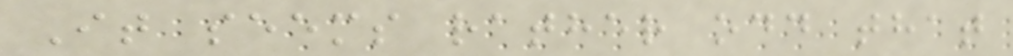It seems rather odd that
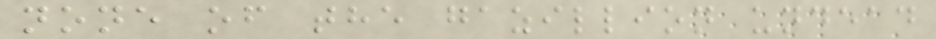none of the gazillion undead
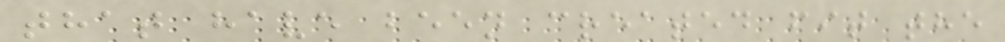that have been created fit the
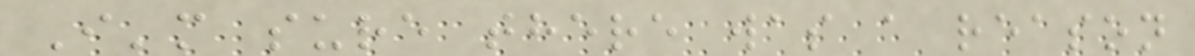I'm sure there was a reason
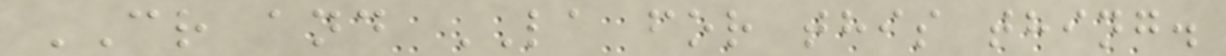CR and LA for this thing.
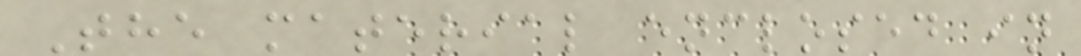The material enclosed in
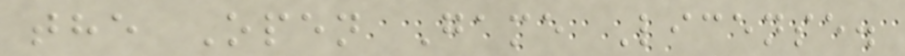the Open Game License.
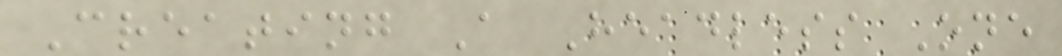Creating A Headless One
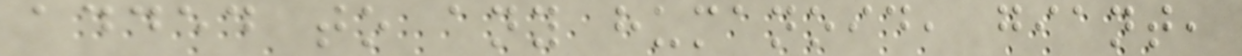added to any humanoid, giant,
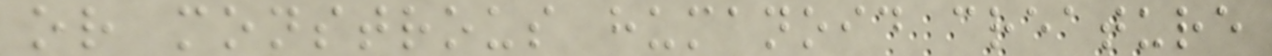or monstrous humanoid creature
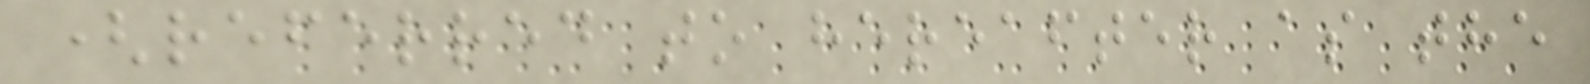(referred to hereafter as the
